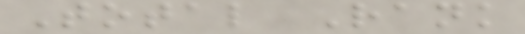Total Rank
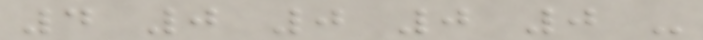4 0 0 0 0 -
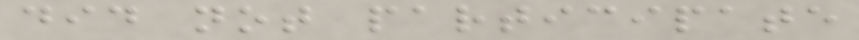did not participate
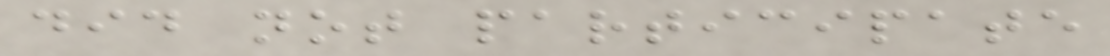did not participate
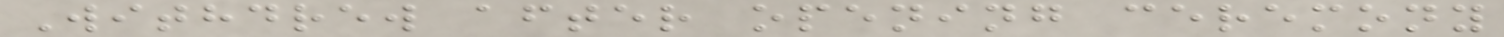Withdrew after opening ceremony
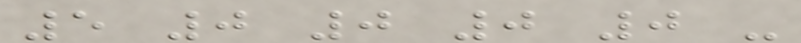5 0 0 0 0 -
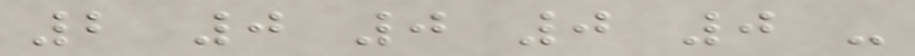2 0 0 0 0 -
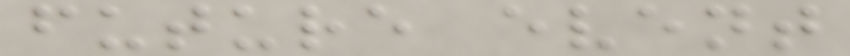future event
